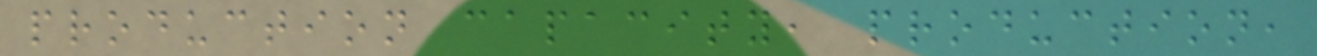production capacity, production,
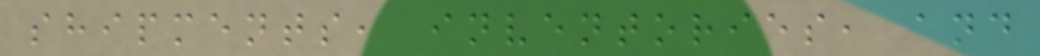shipments, inventories, and
